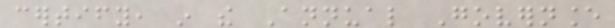certify, in the Annual Governance
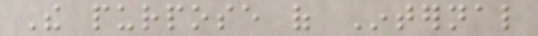The purpose of Internal
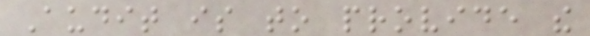Audit is to provide the
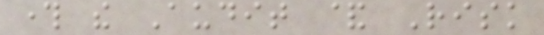through the Audit & Risk
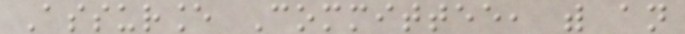Assurance Committee, with an
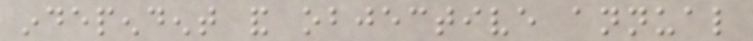independent and objective annual
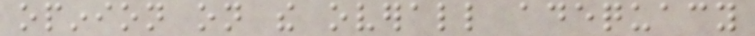opinion on the overall adequacy
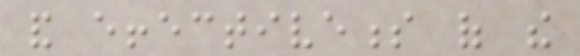and effectiveness of the
